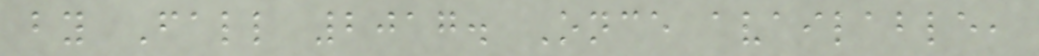by Fall 2017. Once available,
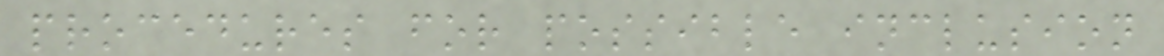procedures for possible inclusion
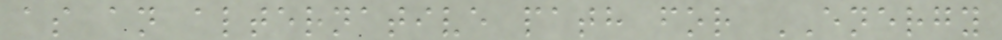as an alternative path for ENERGY
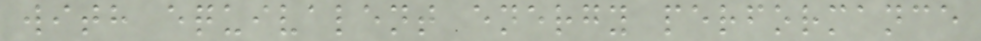with equivalent energy performance
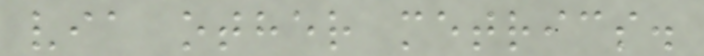via other metrics.
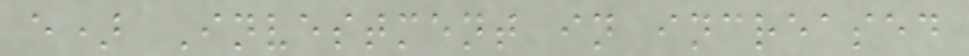e) Investment in increased
